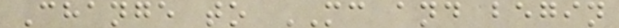Change to MC and begin
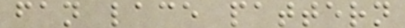fan lace pattern
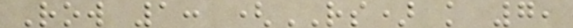Row 1: (RS) k 7,
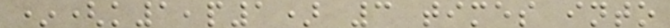*(k1,p1) 3 times into
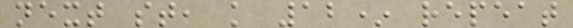next st, k 12* repeat
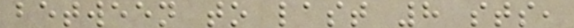between to last 8 sts,
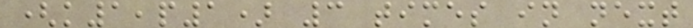(k1,p1) 3 times in next
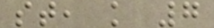st, k 7
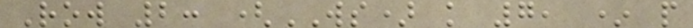Row 2: (WS) k 7, * p
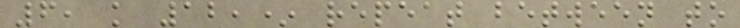6, k 12,* repeat between to
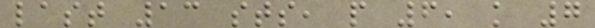last 13 sts, p 6, k 7
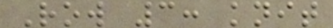Row 3: knit
